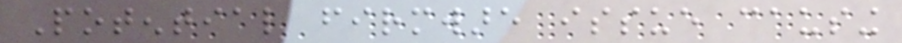Potential firmware issue causing
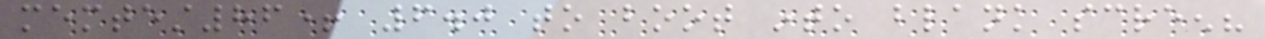memtest86+ 6.0 to boot into blank screen?
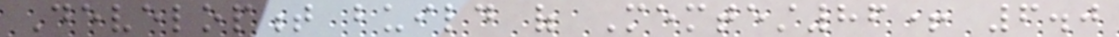Development build of Memtest86+ 6.0
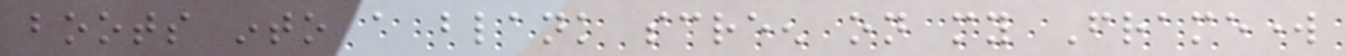boots into a blank screen on my Framework
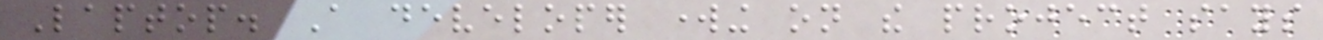Laptop. A developer working on the project says
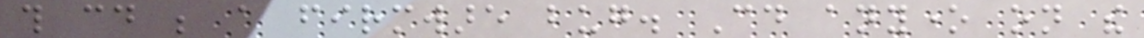this could be a firmware bug. Could anyone on the
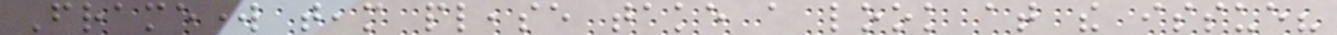Framework team please take a look at the issue?
